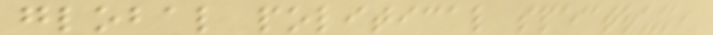global political spectrum,
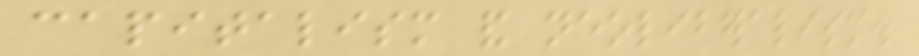capitalism and neoliberalism.
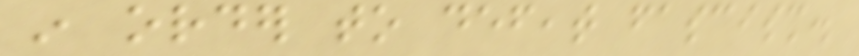in order to defeat fascism.
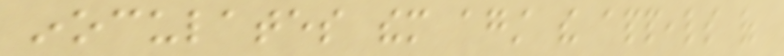inoculates them against the appeals of
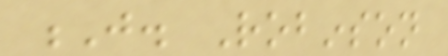J. Robinson
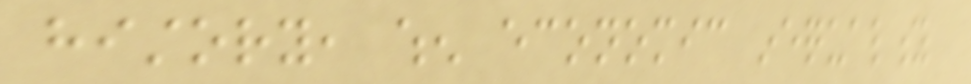history, when economic inequality
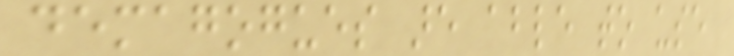demagogues are able to use
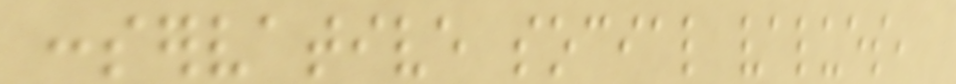conservative social values,
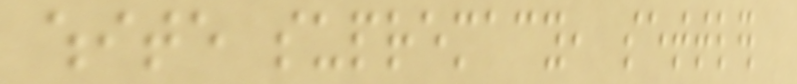white supremacy, settler
